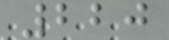220
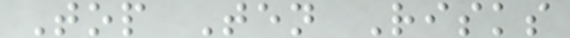Top Ten Risks
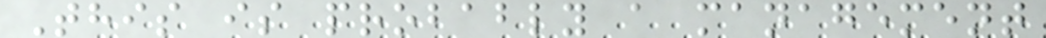This is probably a management
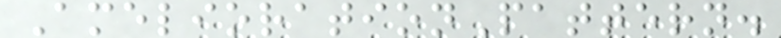AmeliorationPattern.
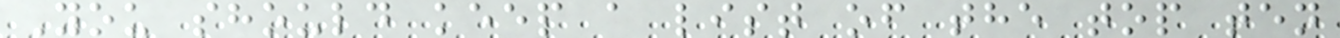You should keep a list of the top ten
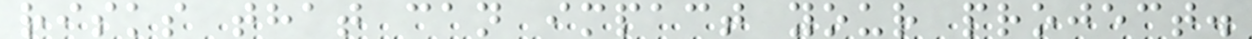risks that can impact your project.
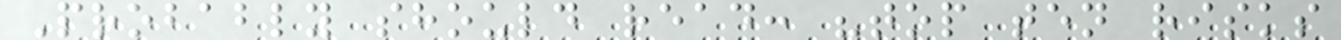Probably should read: "top ten risks
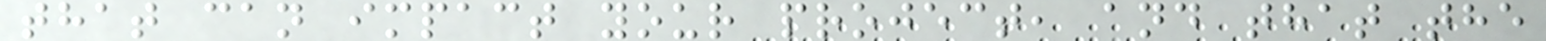that can impact your project, and that the
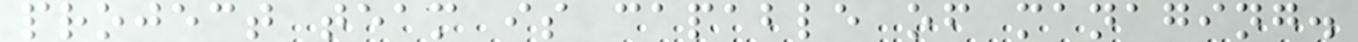project team is capable of managing.
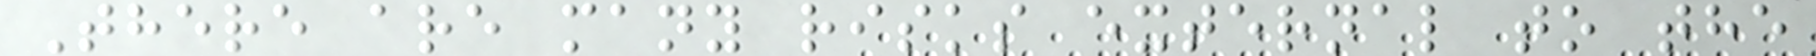There are many risks external to the
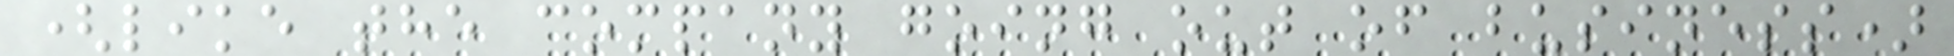(like the company going out of business)
